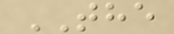THE
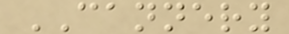CANNERY
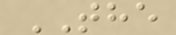THE
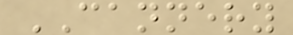CANNERY
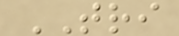TRI
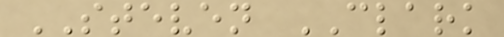STEVEN CLARK
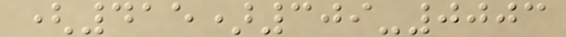(415)309-0003
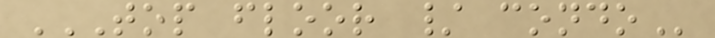TOP FLOOR / CONDO
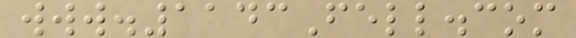www.1143Fell.com
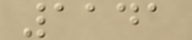1141
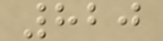820
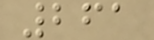261
